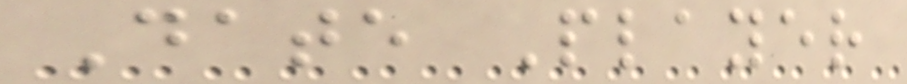Date Player
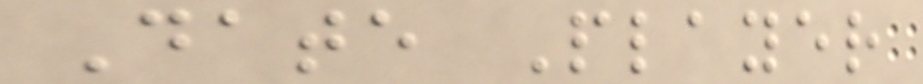Date Player
